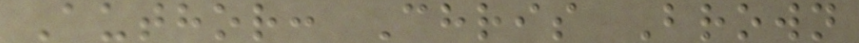Author: Chris Brown
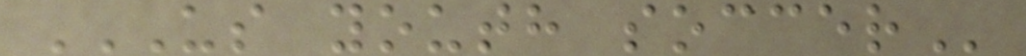US YOUTH SOCCER
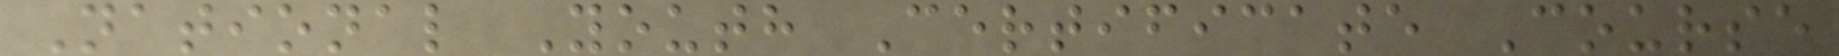National Youth Certificate Course
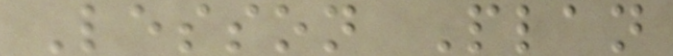Lesson Plan
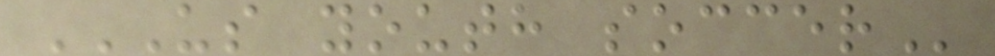US YOUTH SOCCER
